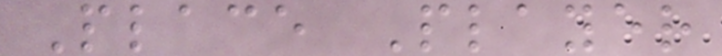Place Player
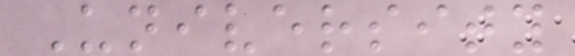University
